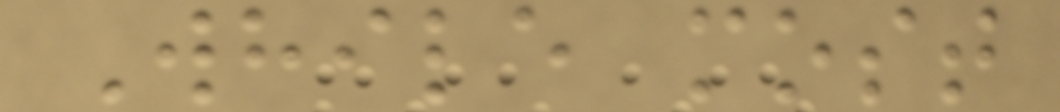While most
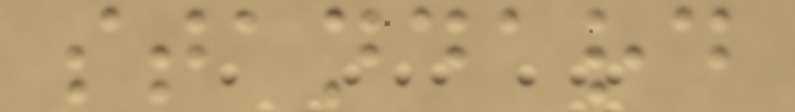standard
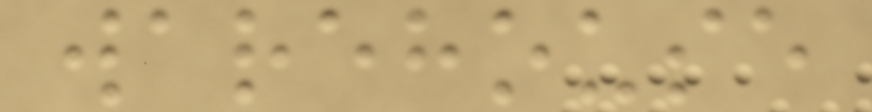warehouse
